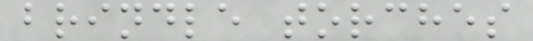brindle torches
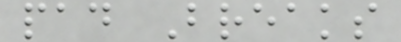pad Breaks
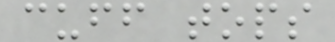cuff tops
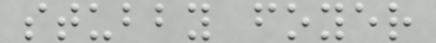stubby foyer
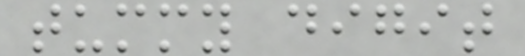tummy digit
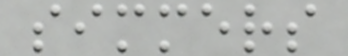simmers
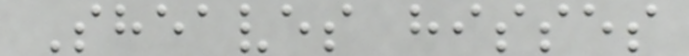Sheaves hisses
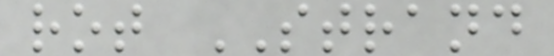rot STRAND
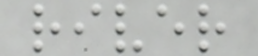river
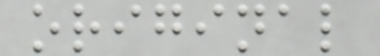original
